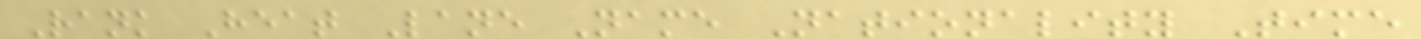Rank Heat Lane Name Nationality Time
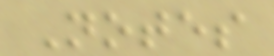Notes
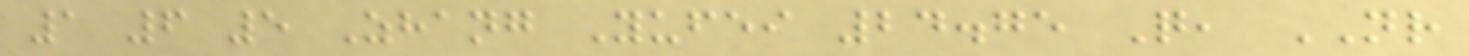1 6 5 Zhang Yufei 24.75 Q, NR
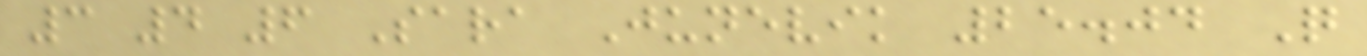3 4 6 Sara Junevik 25.04 Q
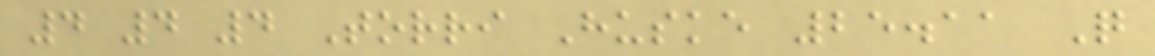4 4 4 Torri Huske 25.11 Q
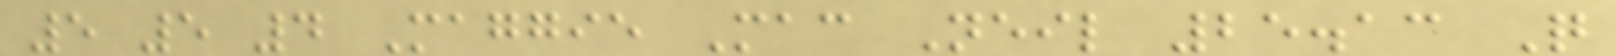5 5 4 Maggie Mac Neil 25.13 Q
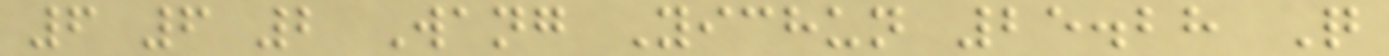6 6 2 Wang Yichun 25.28 Q
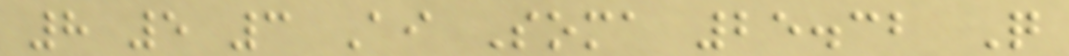8 5 3 Ai Soma 25.32 Q
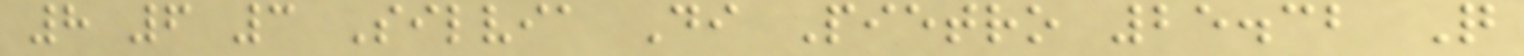8 6 3 Silvia Di Pietro 25.32 Q
